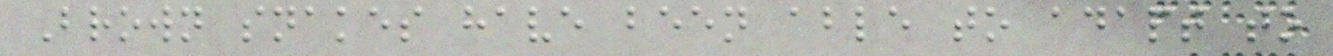Brown snakes have been able to adapt to
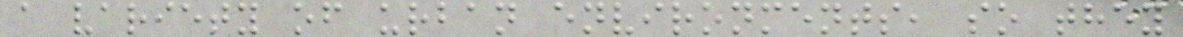a variety of urban environments, so they
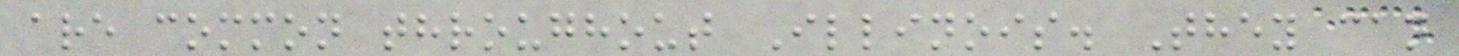are common throughout Illinois. They can
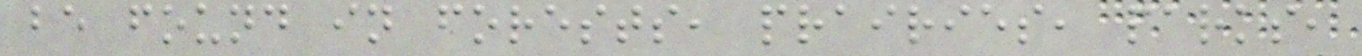be found in forests, prairies, parks,
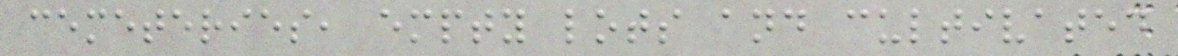cemeteries, empty lots and cultivated
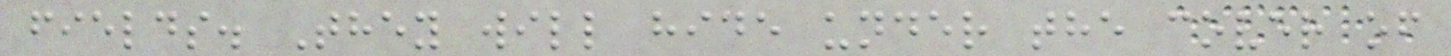fields. They will hide under the cover of
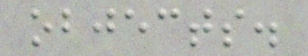objects.
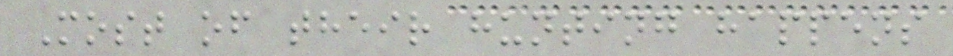Most of their hunting happens
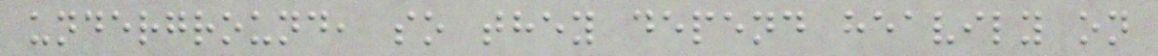underground, so they depend heavily on
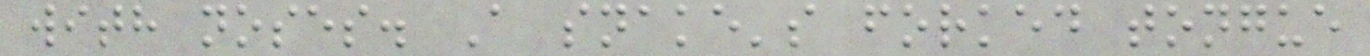with noses. A snake's forked tongue
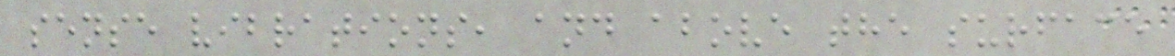sense vibrations, and above the surface
